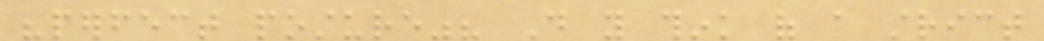"perfect posture"? Do you think of a strict
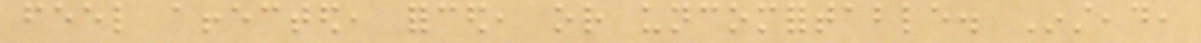feel affected, forced, or uncomfortable. Instead,
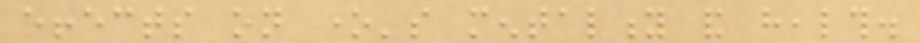effects on one's mentality and health.
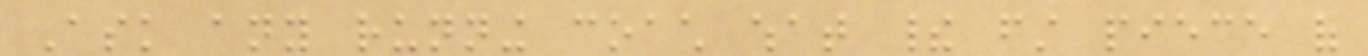Ask any running coach what their first piece of
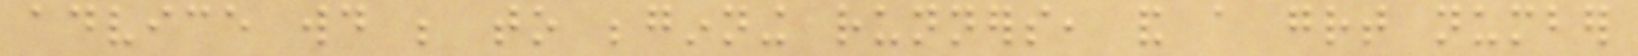advice would be to beginning runners, and a great number
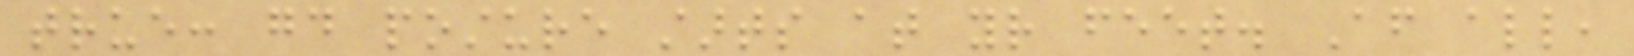true: good posture starts at your feet. After all,
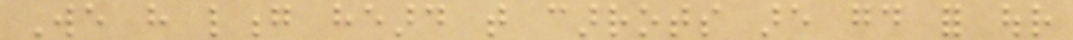We have long heard that carrots are good for our
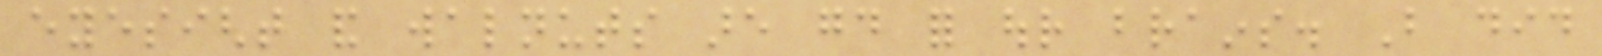eyesight and walnuts are good for our brains. But did
